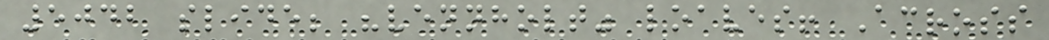5042 slide; "vennholt" loaves! Across
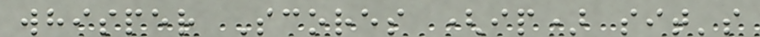whisper Scores (ip) sit's
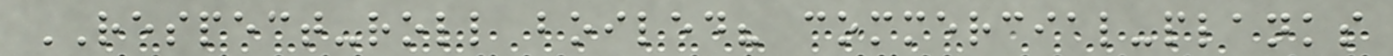RESPECT-roll boiled? commercial-planks
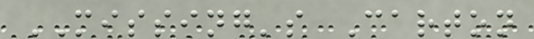MISSING's Carton
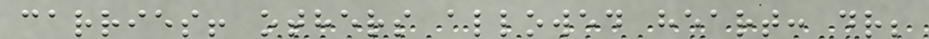carries! others allowed heart: dr;
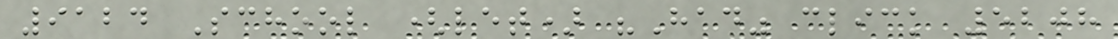9124 School (let) "Had" click 5208
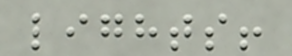lights!
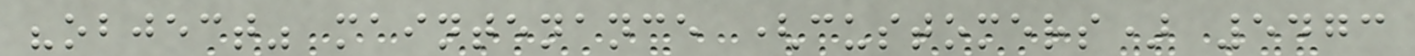"object" maintenance (customers) 5473
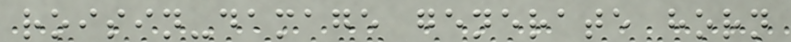roisin-damage generate horn
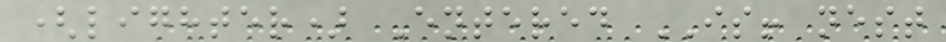(lighter) Entered IS! nest
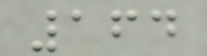164
